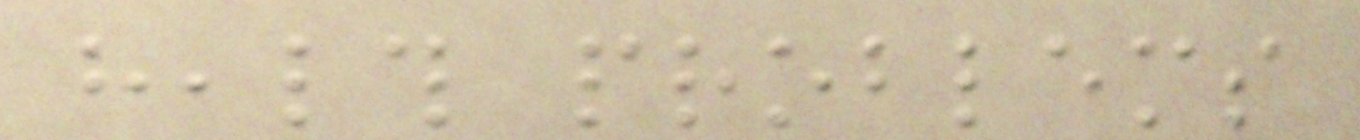health problems
